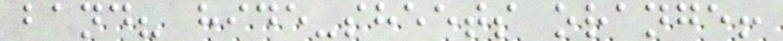band? hide-sheets orange!
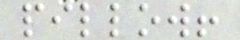pillow!
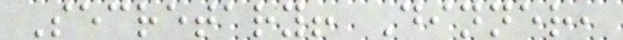Secretary! Dinner,
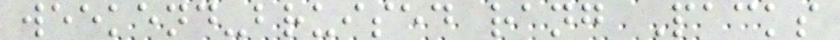weekend-bruised rang Packs
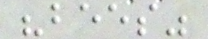"bees"
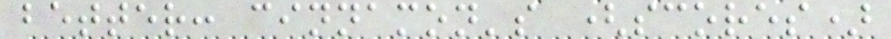better: cinnamon's (scores)
